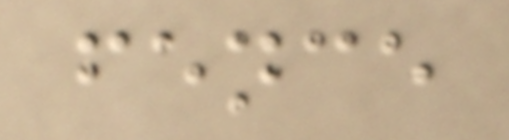fence
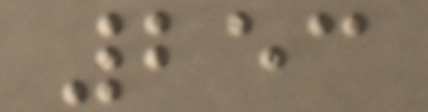253
